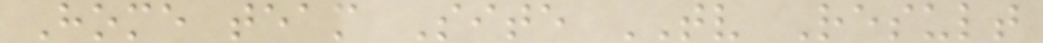Home team Site TV Result
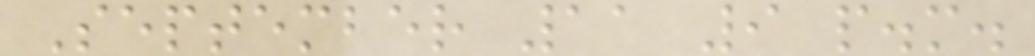September 11 9 p.m.
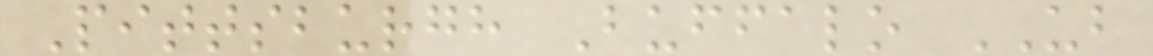Pittsburgh Buffalo UB
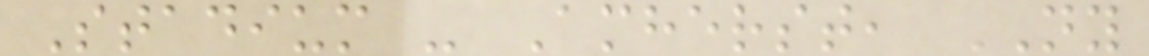Stadium - Amherst, NY
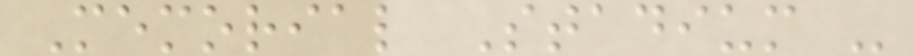Memorial Stadium -
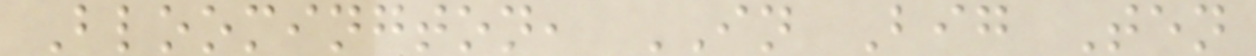Bloomington, IN Big Ten
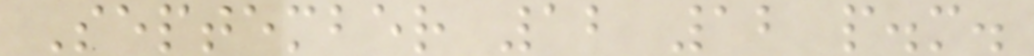September 12 12 p.m.
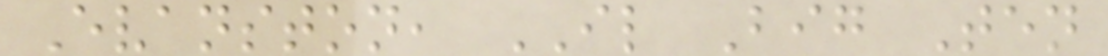Evanston, IL Big Ten
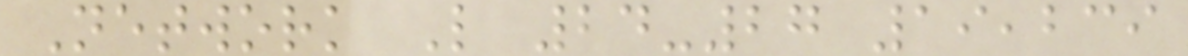Network L 24-27 19,239
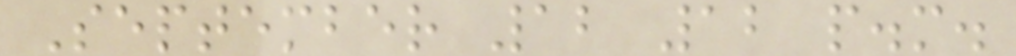September 12 12 p.m.
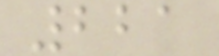221
